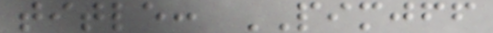title: PIMJFF
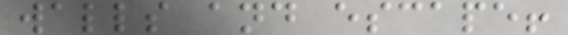walls and escape!
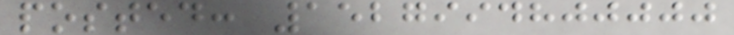posted: 1527994800000
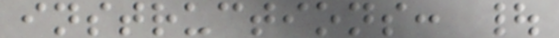instructions: |
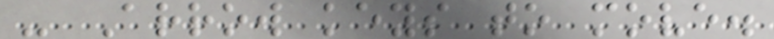- Arrow keys to move.
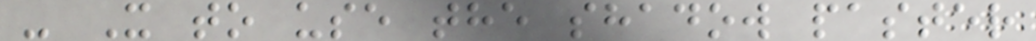- X to use the shadow paster
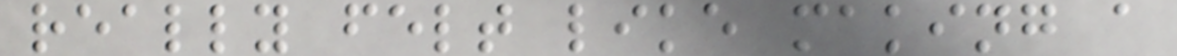really felt like making a
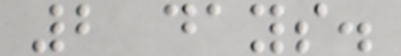2 days.
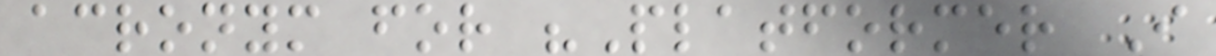acronym for "Platformer I
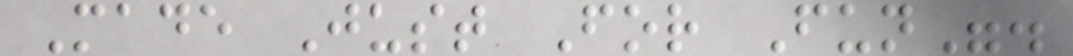Made Just For Fun".
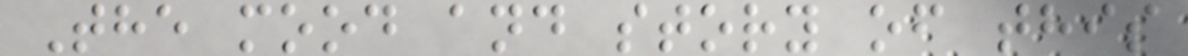The mood and story of this
